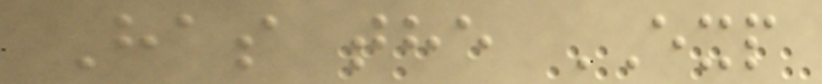Has the EXP
